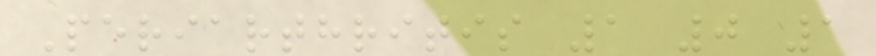Periarthritis 1 0 1
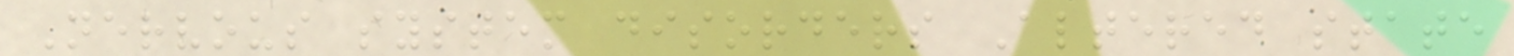Nervous system disorders Altered state
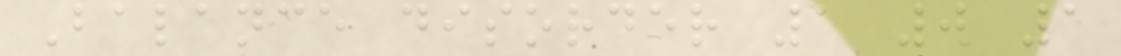Balance disorder 1 0 1
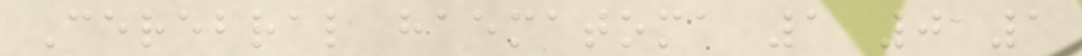Cerebral haematoma 1 0 1
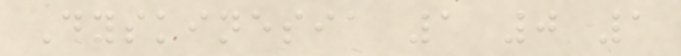Dyskinesia 1 0 1
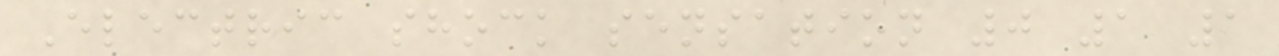Electric shock sensation 0 1 1
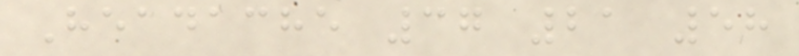Headache 37 21 58
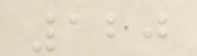120
